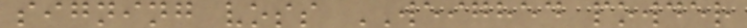signing voss WEIGHED powder
